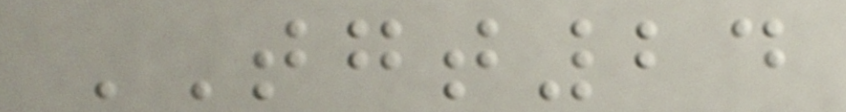TGT24
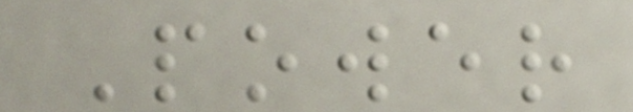Power
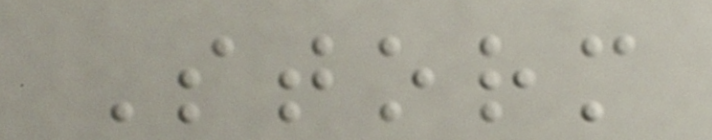Storm
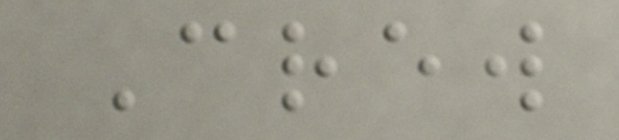Crew
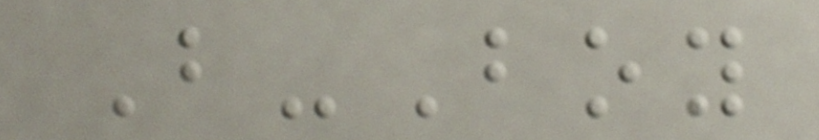B-Boy
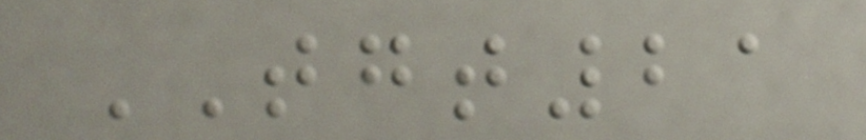TGT21
